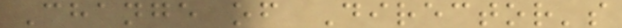Change of Director's
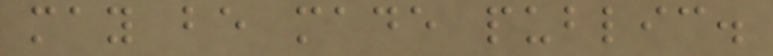may be made public.
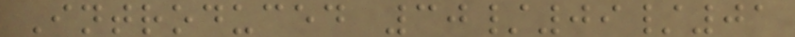Introduced 30/09/01
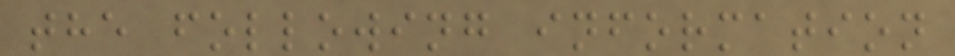the following information
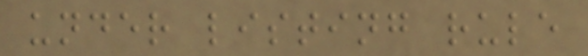under listing rule
